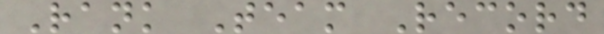Rank Team Record
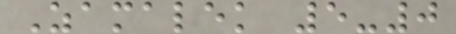Zamalek 5-0
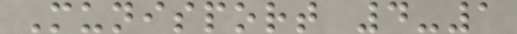Munisport 4-1
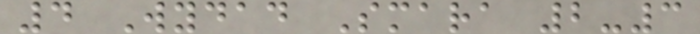4 Wydad Smara 2-3
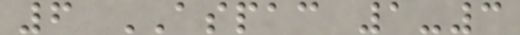6 ASPAC 1-3
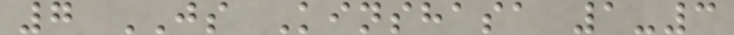7 JS Kinshasa 1-3
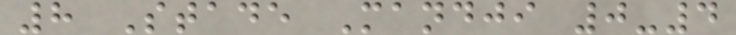8 Stade Mandji 0-4
